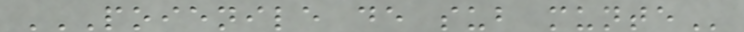POIENILE DE SUB MUNTE
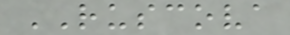RUSCOVA
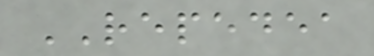REPEDEA
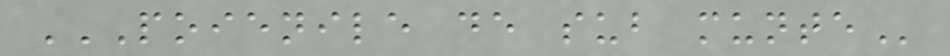POIENILE DE SUB MUNTE
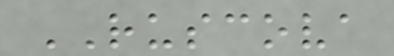RUSCOVA
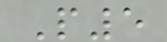P5
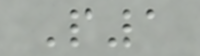P1
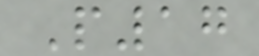P17
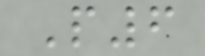P6
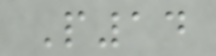P14
